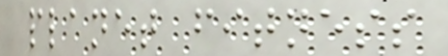planet fitness
